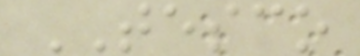TESCO
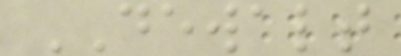DEWALT
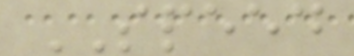SPEED
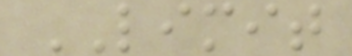LIMIT
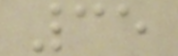35
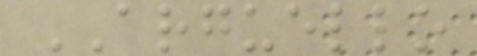ARGUELLO
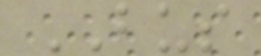BUS
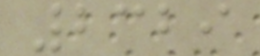2329
